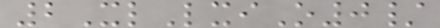2XlLxiO0/
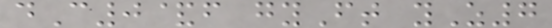dC0&f gyFt yZ7
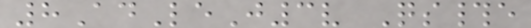8AdLeJ3v Qs#e
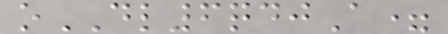oDL6qdjA=
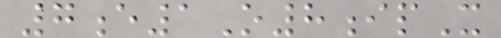7e1O8ipX
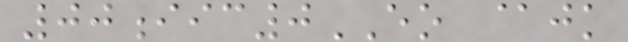00iic0EO @jk
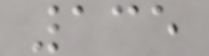135
